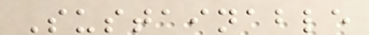Sustainable
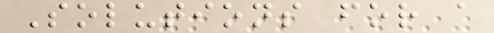Solutions for a
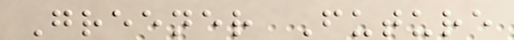Greener Future
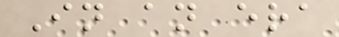In an era
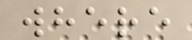where
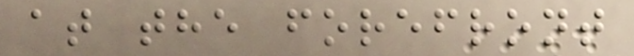at the forefront
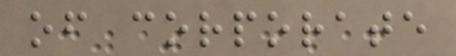of corporate
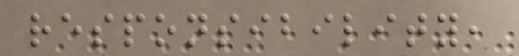responsibility,
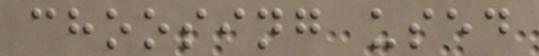choosing used
